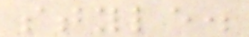style.
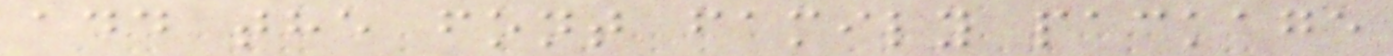add the font family package
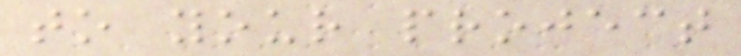to your project
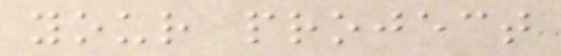your project
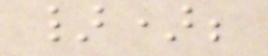});
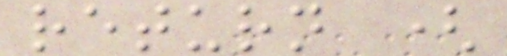return (
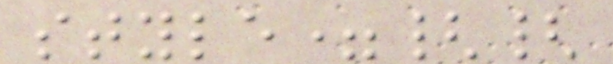style={{
